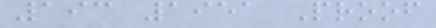193 1951 Proof
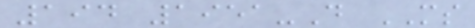194 1951-D MS
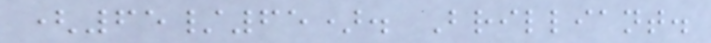(65/65). Brilliant.
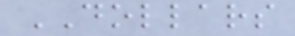DOLLARS
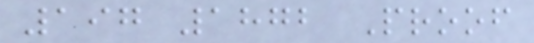197 1872 Proof
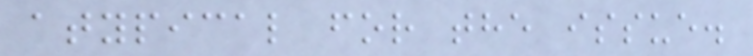atypical for the issue.
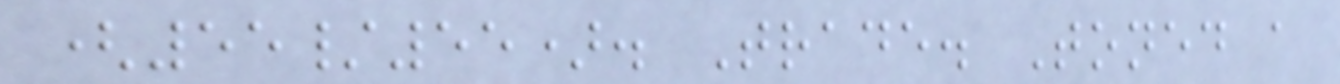(55/55). Trade. Toned a
